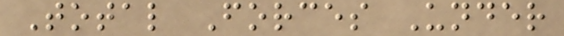Total Forces Under
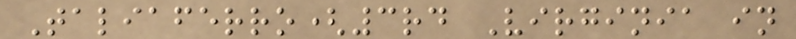Taliaferro(3rd Virginia in
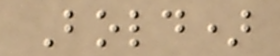Bold)
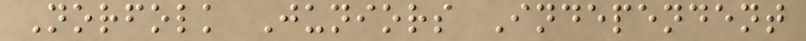Norfolk Juniors Independent
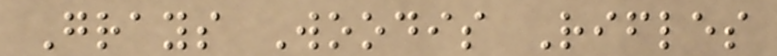Grays Woodis Rifles
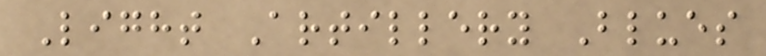Light Artillery Blues
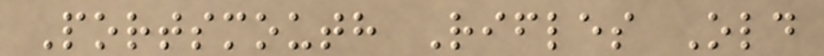Portsmouth Rifles Old
